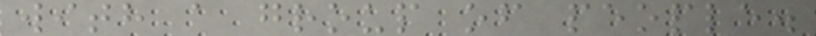with a group of people.
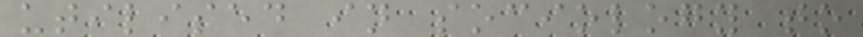utilised in sociology to
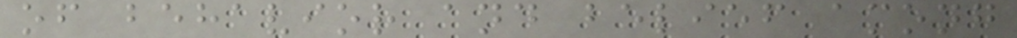of behavior and belief among
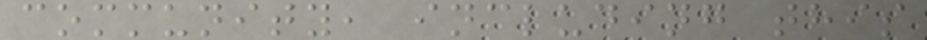community, including this
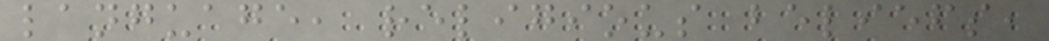language, religious beliefs,
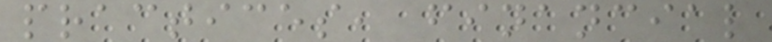practices, financial
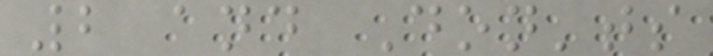2 and Don'ts
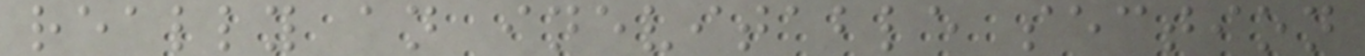really an inevitable section
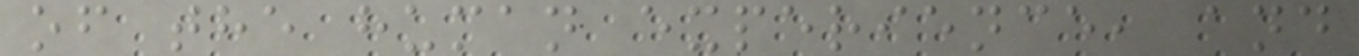of the human experience, and
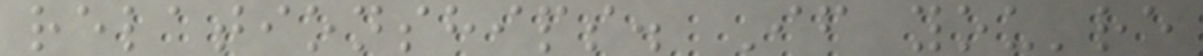relationships. If you're
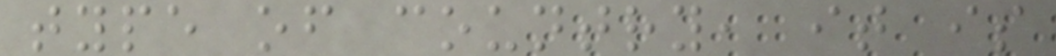type of country, it is
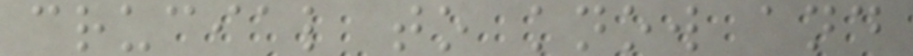crucial to know and
